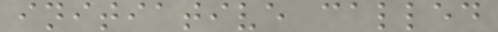initiative called
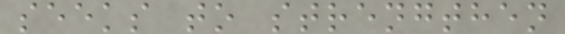seeks to strengthen
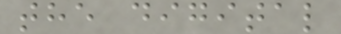the digital
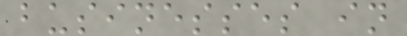businesses in
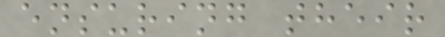ensuring their
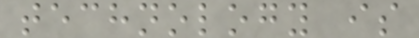technology is
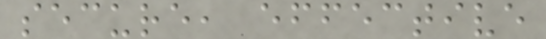secure, effective
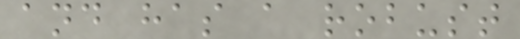and has a robust
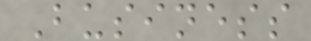Business
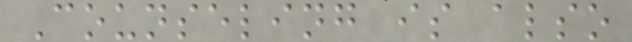Counseling is also
